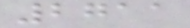2711
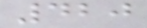420
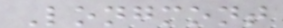Longmont
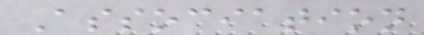Association
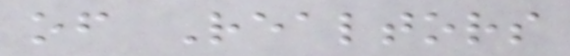of Realtors
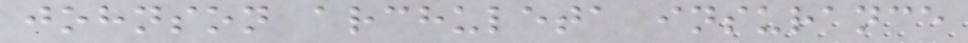johnson archuleta insurance
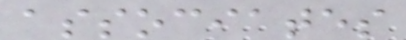associates
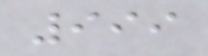999
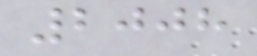2008
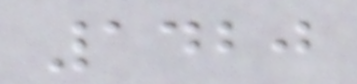1420
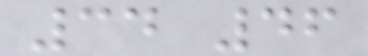34 46
